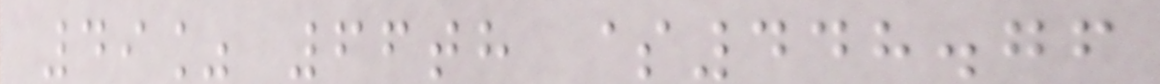49% 66th $448.76
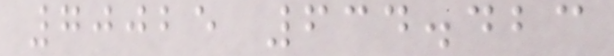70025 634.423
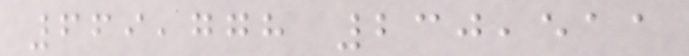669,778 230,511
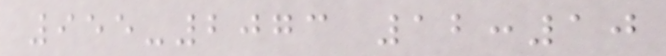955-2073 12:10
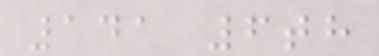141 6th
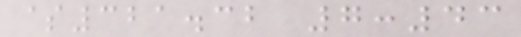$321.32 7:43
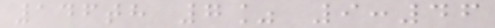146th 7% 9:46
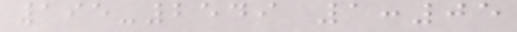195-2549 1:05
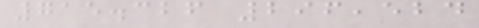715.326 296,524
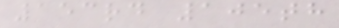153rd 105th
